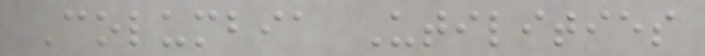Columbia Utilities
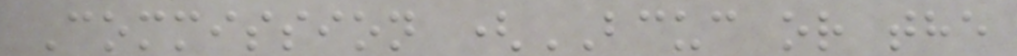Commission (BCUC or the
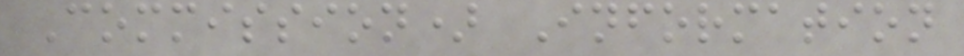Commission) Information
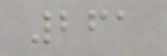261
